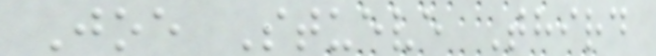Joe Stueve Third
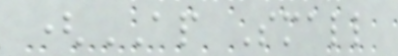(AP Small
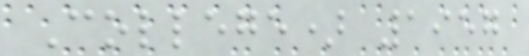College) 1957
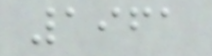1961
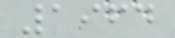1964
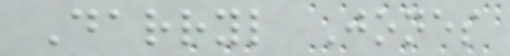Darryl Jones
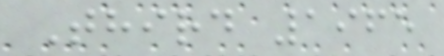Third 1965
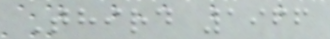Third 1966
